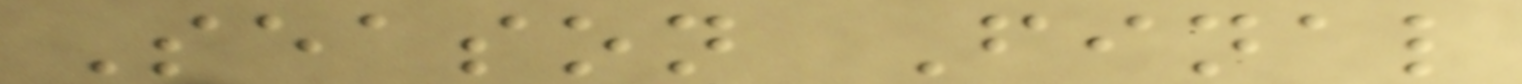Season Final
